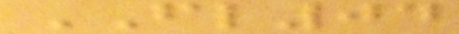FL04
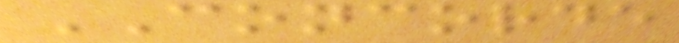CONCORDE
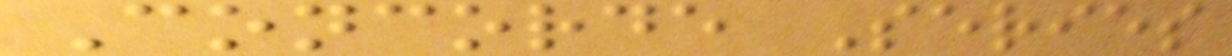Concorde Series
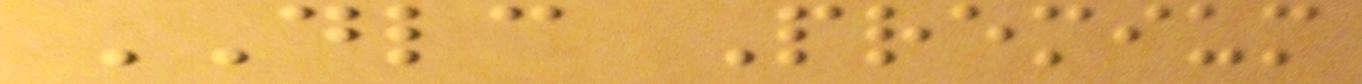DLC Premium
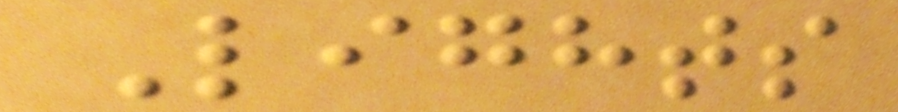Lights
